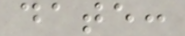date:
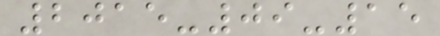2015-09-15
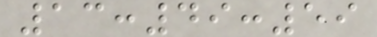13:49:59
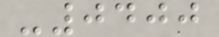-0400
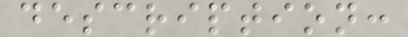description:
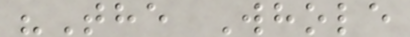"The Whole
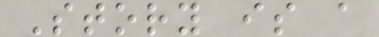Story is a
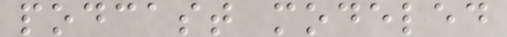podcast modeled
